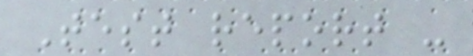Test report -
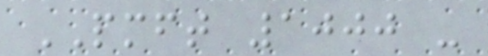PMFT 1000 -
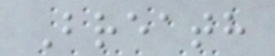Breath
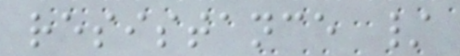resistance /
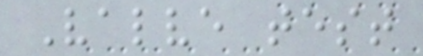Valve test
